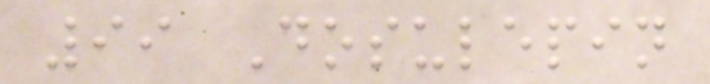99 Dosulepin
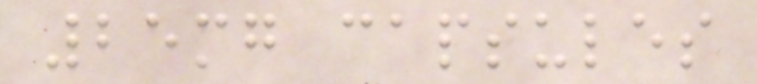25mg capsules
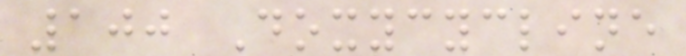100 Doxycycline
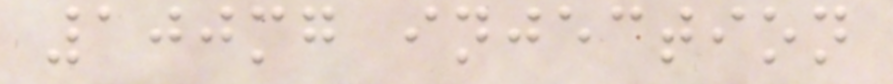100mg injection
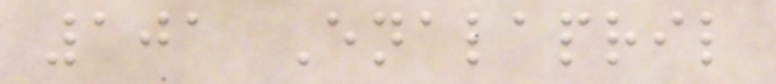101 Enalapril
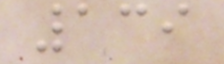139
